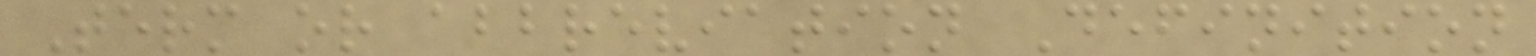Term or abbreviation Definition
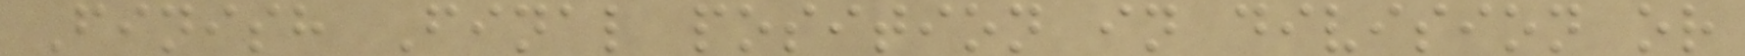Finish Final position in division or
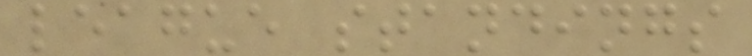league standings
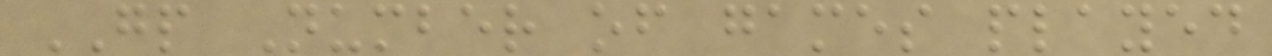GP Number of games played
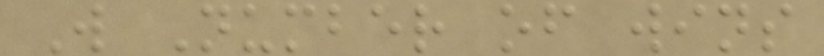W Number of wins
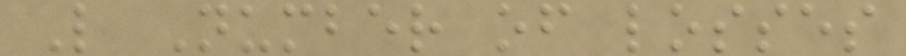L Number of losses
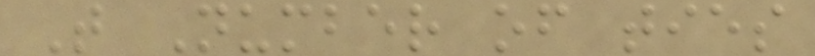T Number of ties
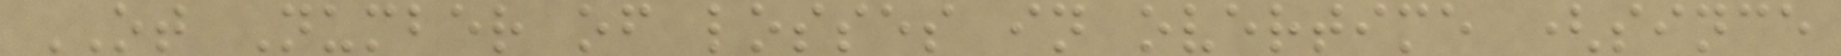OT Number of losses in overtime (since
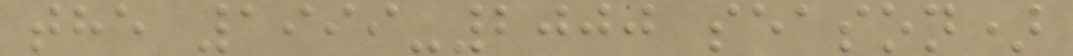the 1999-2000 season)
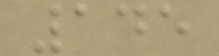145
